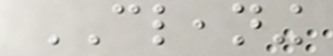CLEANING
